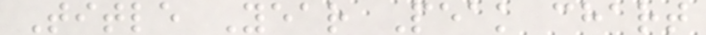Title Year Peak chart
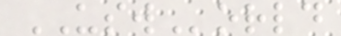USWorld
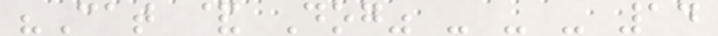"Cat & Dog" - - - 14
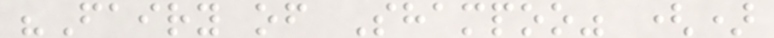"Fairy of Shampoo" ()
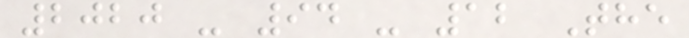2020 - 94 - 12 The
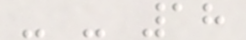- - 18
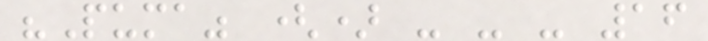"Puma" () - - - 16
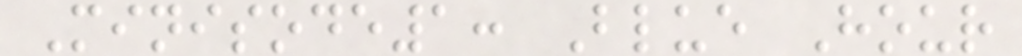Minisode1: Blue Hour
